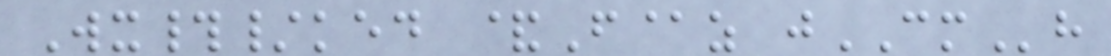Wx#/ked &F@z jCMh
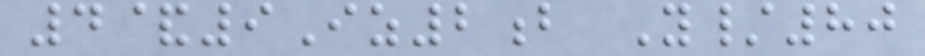4&9Iz2b Y/80
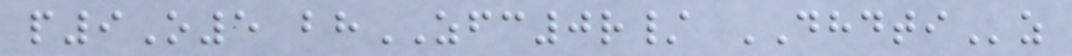p9O5 bhZFC0r/ DHDTIz
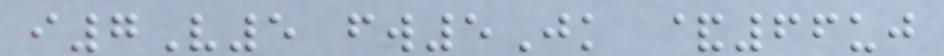i7V5 fw5Jk &66uj
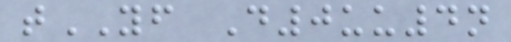tYF D0uu4n
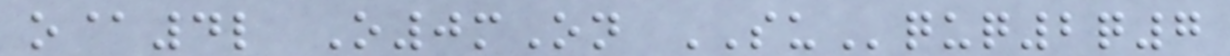o@4l O0mOn SUquq2q7
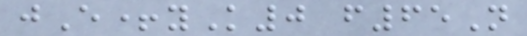jE+yK0 f65N
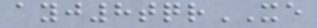ayj8tqrXE
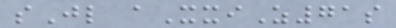sJl aXxiZ71s
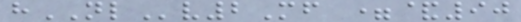hNLv2Mf =&90
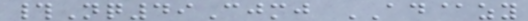#Nq49Cjmj AD@zy
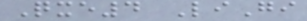Qxe4 LiGi
